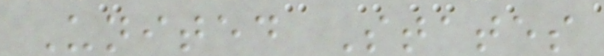United States
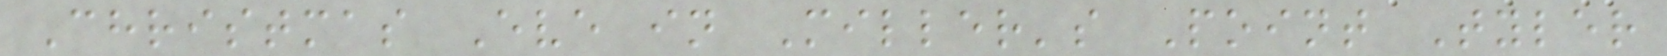Christmas Eve in Miller's Point Tyler
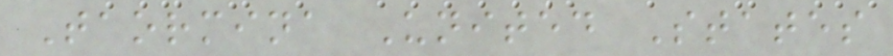Taormina United States
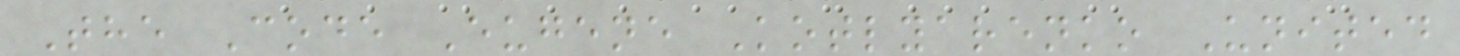The Code Eugene Kotlyarenko United
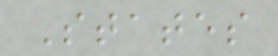States
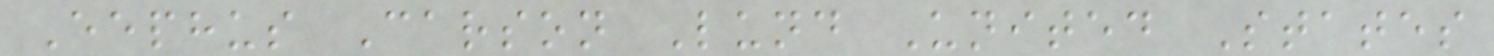Eephus Carson Lund United States
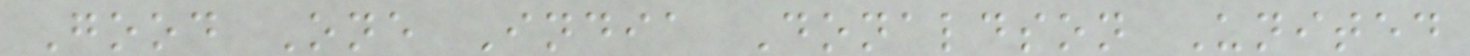Good One India Donaldson United
